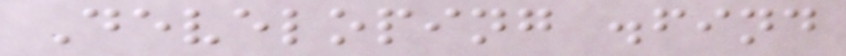Developing .find
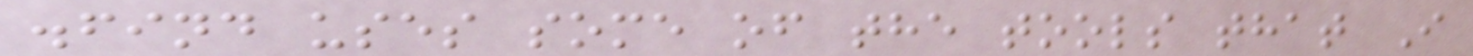.find uses some of the tools that I
